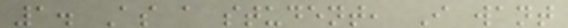1. As a student, I want
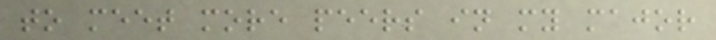to meet more peers in my major
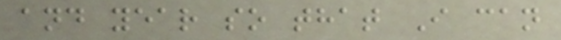and year so that I can
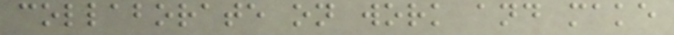collaborate on work and make
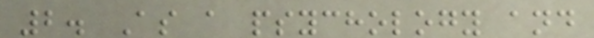2. As a psychology and
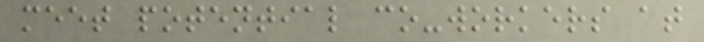meet potential co-workers at
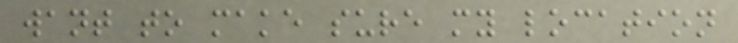want to make sure my location
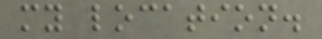my location.
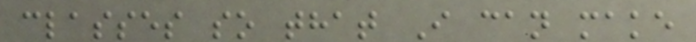classes so that I can make
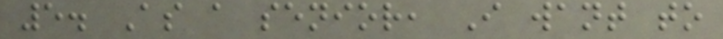5. As a senior, I want to
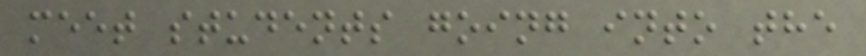meet students going into the
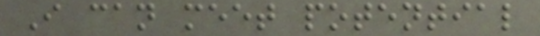I can meet potential
